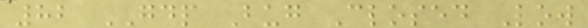82 GDP Bug Closed Low
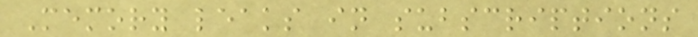Memory leaks in subscriptions
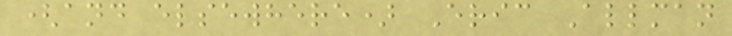(and elsewhere) Eric Allman
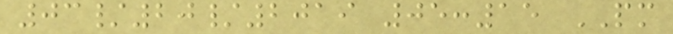03/20/2019 05:15 PM
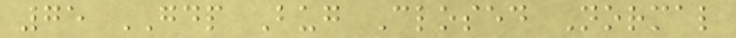75 GDP Bug Closed Normal
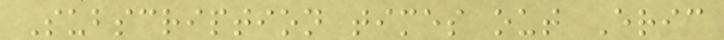Subscription times out Eric
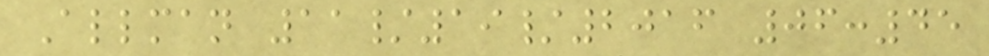Allman 11/19/2016 06:45
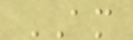AM
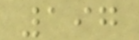197
